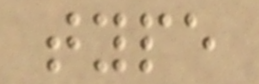type
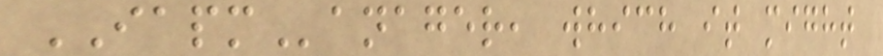IAPManager, which it might
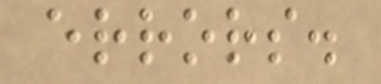errors.
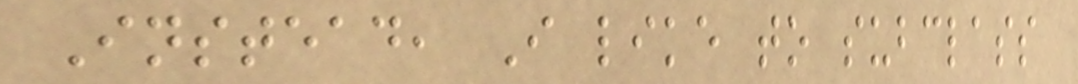Instead, I like to subclass
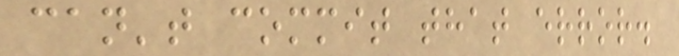can't commit that error.
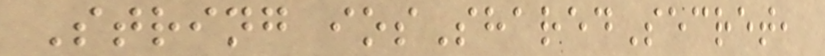String iosSharedSecret,
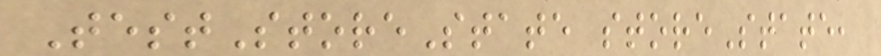TestStoreState storeState,
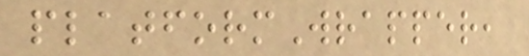platformWrapper,
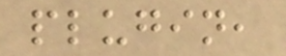plugin,
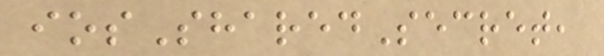iosSharedSecret,
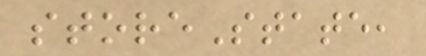storeState,
